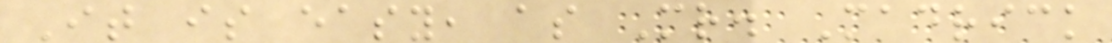It is easy, as Mr. Madrick
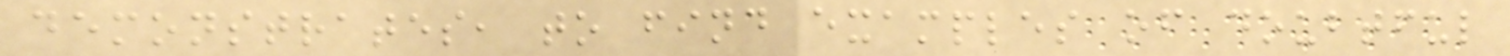demonstrates, to find examples of doubtful
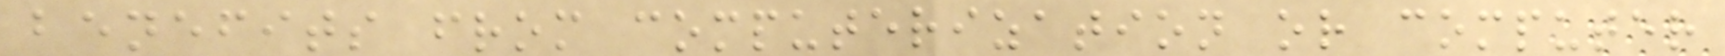benefits from computerization or computer
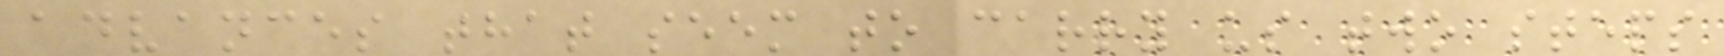advances that seem to carry us two steps
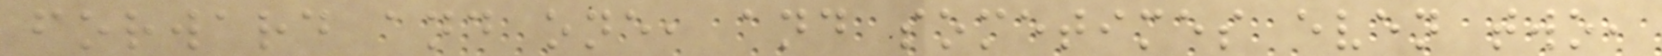forward and one, and sometimes even two,
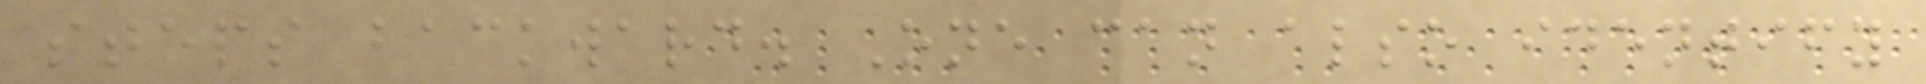steps backward. One can also identify
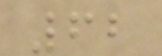62
